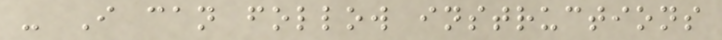- I can follow instructions
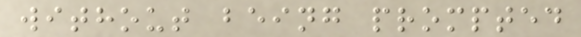without being prompted
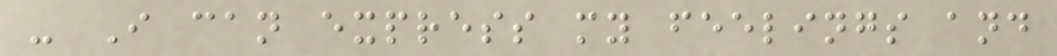- I can express my feelings and
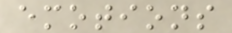emotions
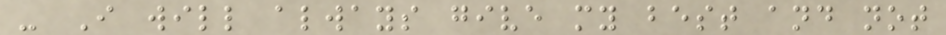- I will always give my best and not
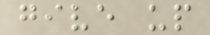give up
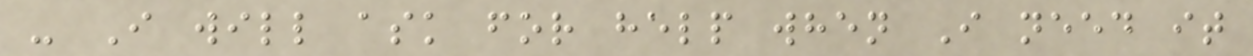- I will ask for help when I need it
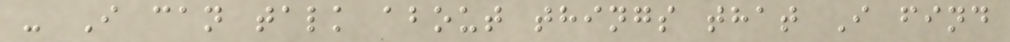- I can talk about things that I find
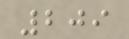209
